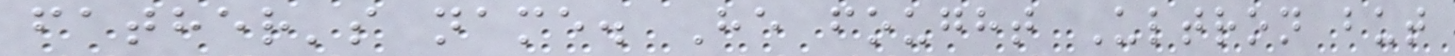father's name. He fought Ultron but
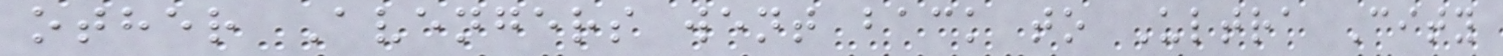other Avengers went back to Ultra City
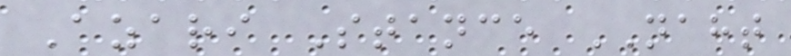Azari Stance NAHT
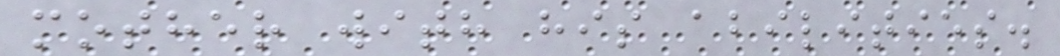mother with his abilities.
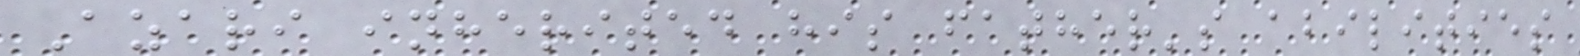Azari inherited his father's abilities
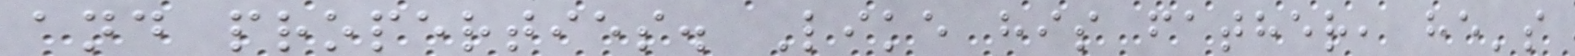and properties. Like his father, he's
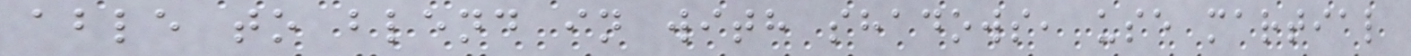able to blend in with shadows, use martial
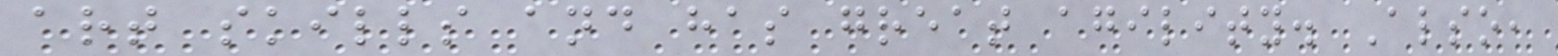art skills and has great agility. Also,
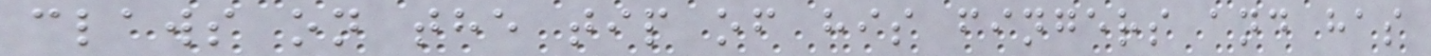claws on the tip of his fingers and has
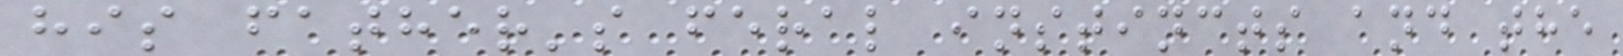his father's feral instincts and the
